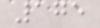175
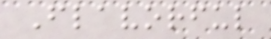Flavorful
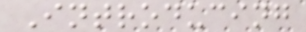Introducing
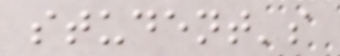student's
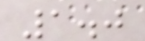1.0
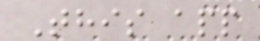This app
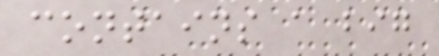contains a big
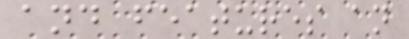and features an
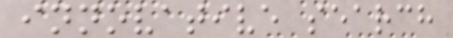innovative search
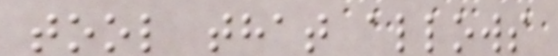tool that allows
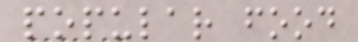popular food
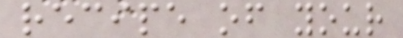recipe of your
